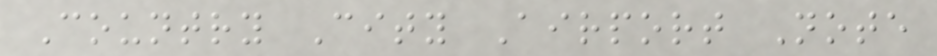Country City Airport Note
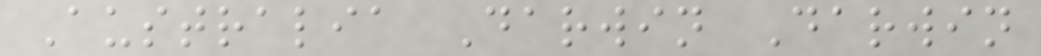Australia Darwin Darwin
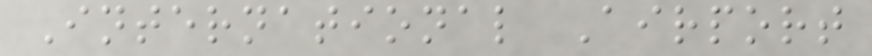International Airport
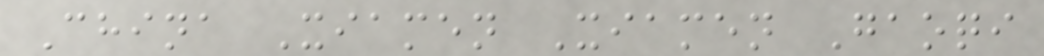China Xiamen Xiamen Gaoqi
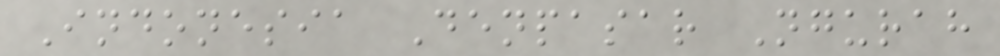Indonesia Denpasar Ngurah
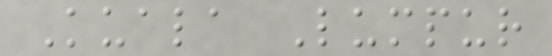Kuala Lumpur
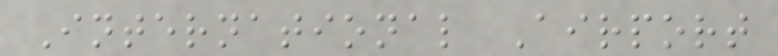International Airport
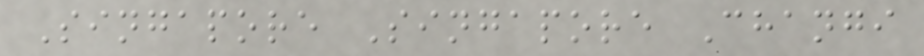Singapore Singapore Changi
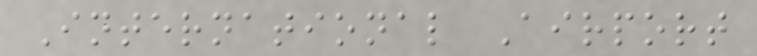International Airport
